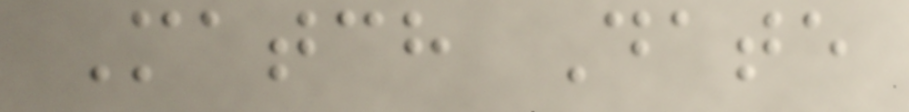Match Date
